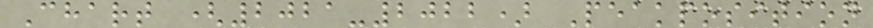Chart (2021-2022) Peakposition
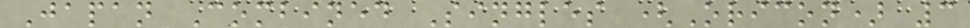Japan Combined Singles (Oricon) 3
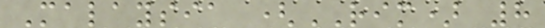Malaysia (RIM) 8
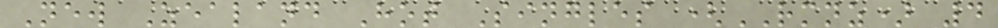New Zealand Hot Singles (RMNZ) 4
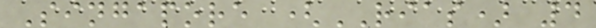Singapore (RIAS) 4
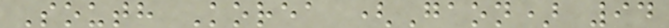South Korea (Gaon) 94
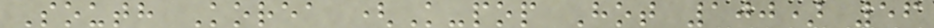South Korea (K-pop Hot 100) 56
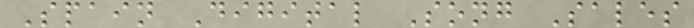Spain Digital Song Sales
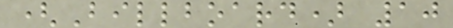(Billboard) 10
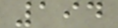194
